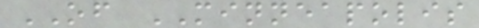OF MINNEAPOLIS
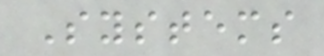Systems
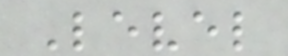Level
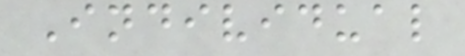Individual
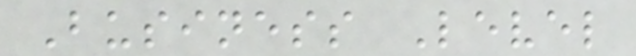Business Level
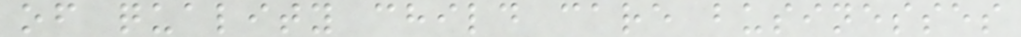of quality child care businesses
